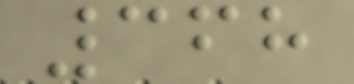368
